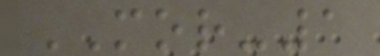MOR-1
